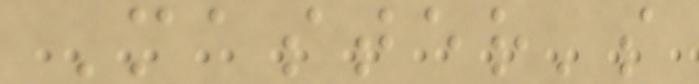Master's
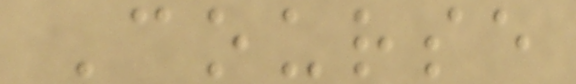Course
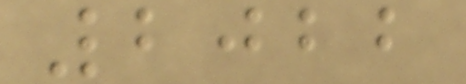2022
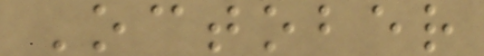October
